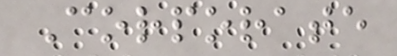Corporate
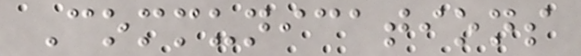Communications
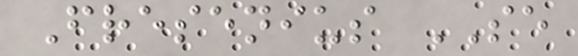Fresenius SE
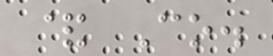& Co.
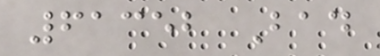61352 Bad
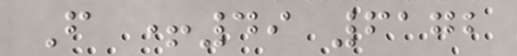F +49 6172
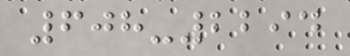608-2294
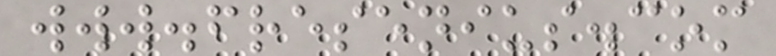www.fresenius.com
